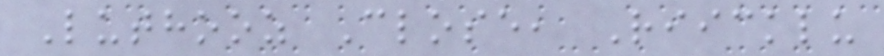Luthooz Close, Riicklu
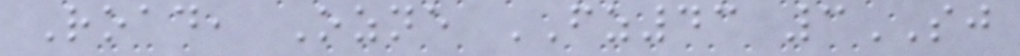Road, Ozne FZ43 3SJ
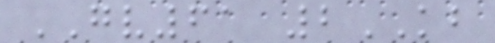GV61 2KB
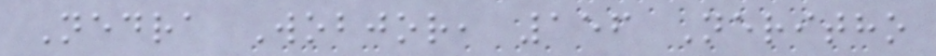Nedra Wobjor, 156 Neritho
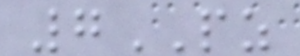7PZ
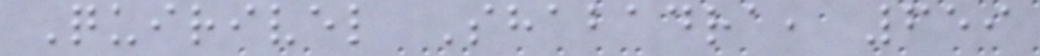Quirivel Shabadra, 659
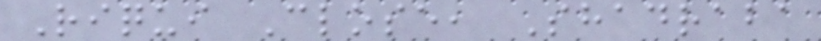Riqui Close, Shadraba
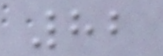82
